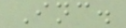Inc.
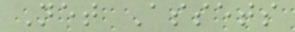Net Assets
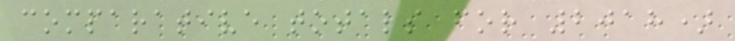comparative totals for 2018)
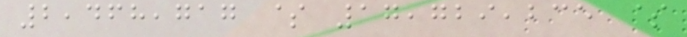2,468,717 $ 17,729,235 $
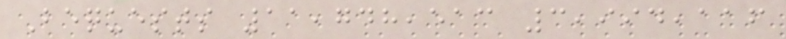Bequests 11,748,513 3,994,116
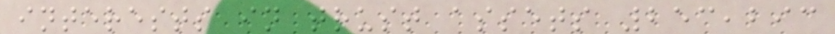interests in trust assets 253,293
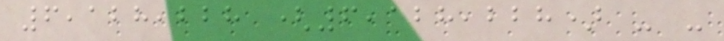6,128,228 (6,128,228) - -
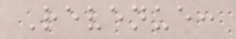Revenue:
